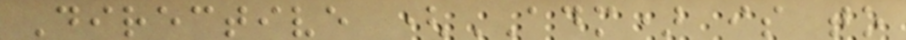Directive (ADM) is to
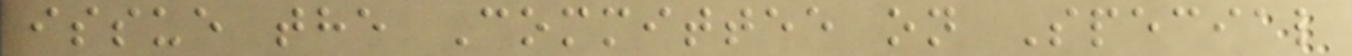issue the Committee on Special
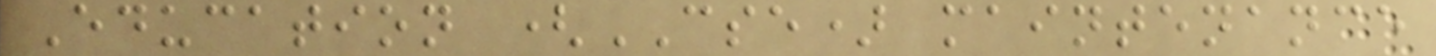Education (CSE) maintenance
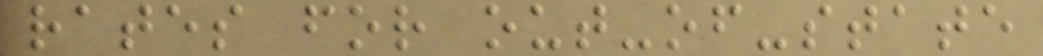rates for out-of-state
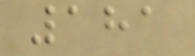181
